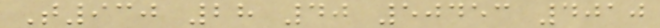T930 28 40 50453 4010
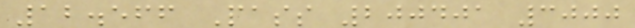12.566 Pass 200401 3000
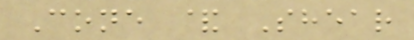Cone & Shear
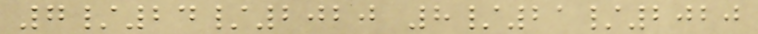7/24/2020 8/21/2020
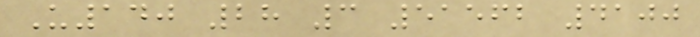U140 28 3 51562 4100
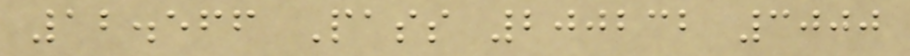12.566 Pass 200232 3000
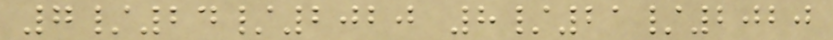7/24/2020 8/21/2020
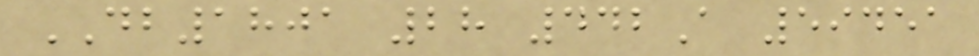DB1801 28 442A 59451
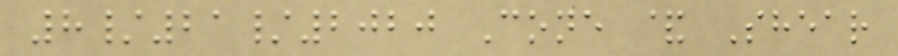8/21/2020 Cone & Shear
